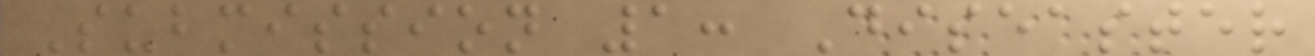Submission 1: Diseaster
